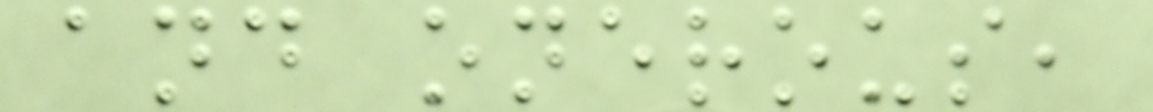and onerous,
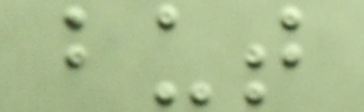but
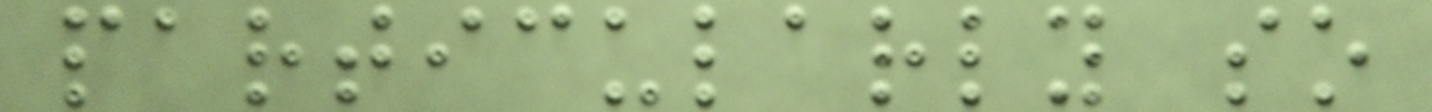particularly so
